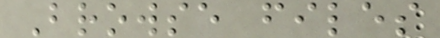Browse files
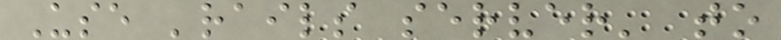Use 'rails server' to
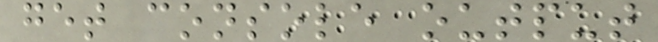get console output
